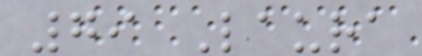79 Laura
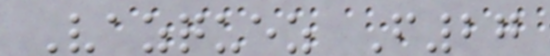Vazquez F27
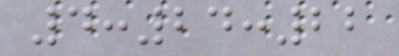4:24:22
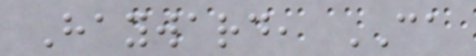Hayward, CA
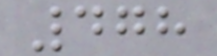478
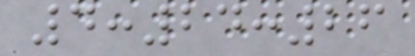4:24:26
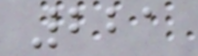221
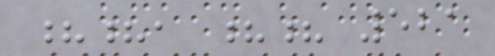??, ?? 521
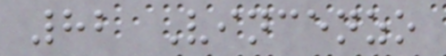82 Vincenzo
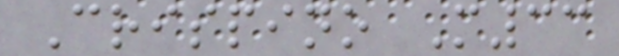Crispino M33
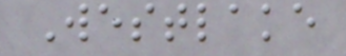Westlake
